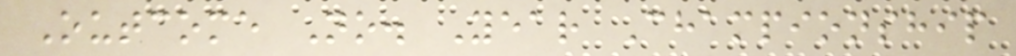Outcome No. Year Championship
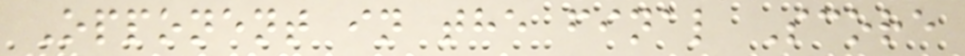Opponent in the final Score
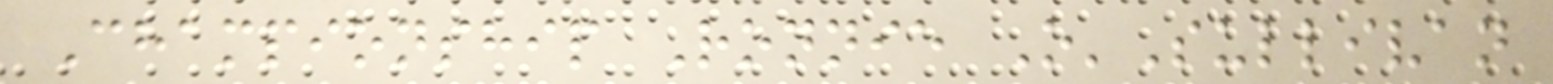Championship Ronnie O'Sullivan
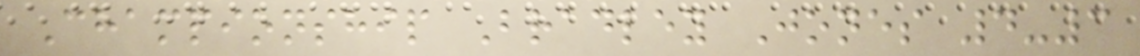Championship Bradley Jones 4-3
